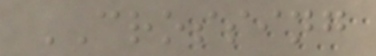CROSSING
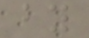by
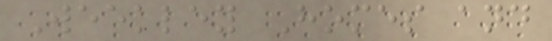Weekley Homes and
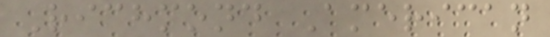Richmond American
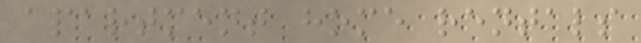apartment home rentals
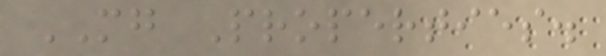MG Properties.
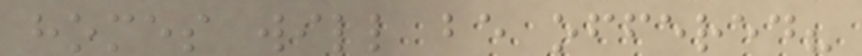homes will be offered?
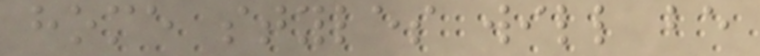home styles will be
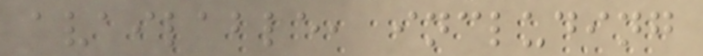available, including
